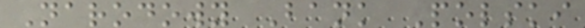Narodowy Bank Polski
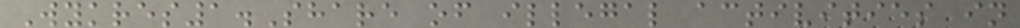Wykres1.Share of illegal activities in
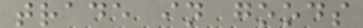trade in goods
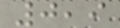0,9
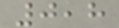0,8
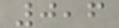0,6
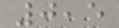0,5
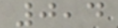0,4
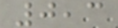0,3
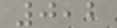0,2
